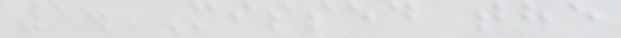1. Missed the
